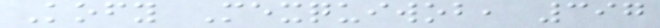Kofy Mexquiwob, 397
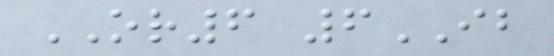OR6 6IB
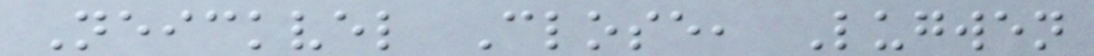Neickvel Close, Lugwen
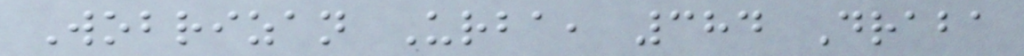Wobrizan Urba, 384 Draba
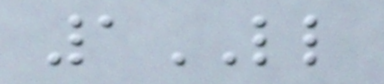1LL
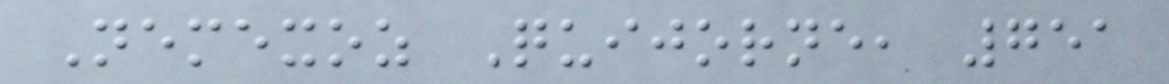Nemexoz Quijorne, 751
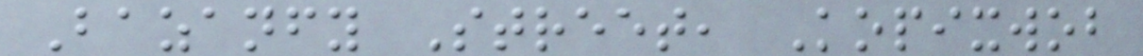Bazanfy Street, Kopixwob
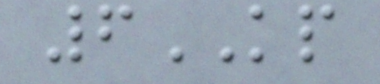6KP
